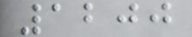1200
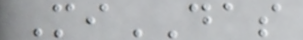MiDAS
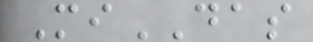MiDAS
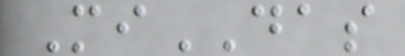MiDAS
